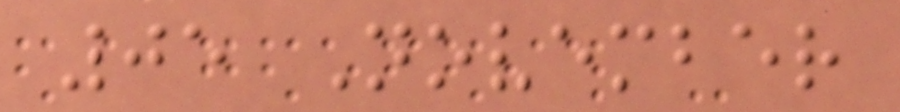05 November
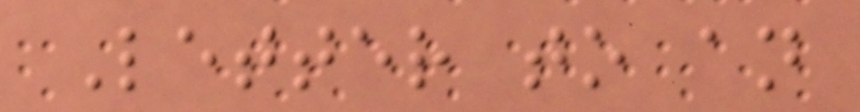Letter to an
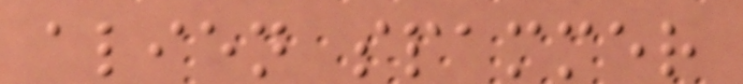alien spammer
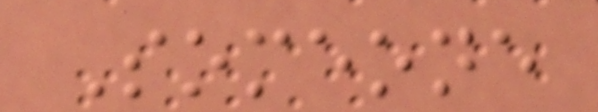Someone
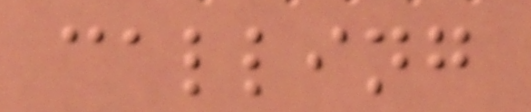calling
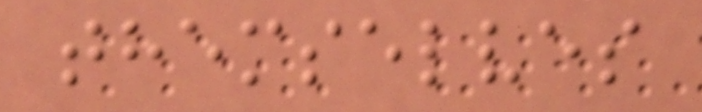themselves
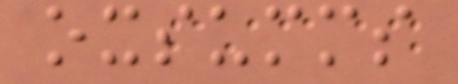oxsumms
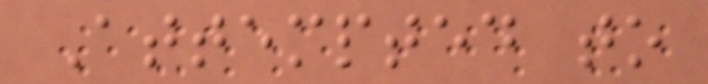Attempted to
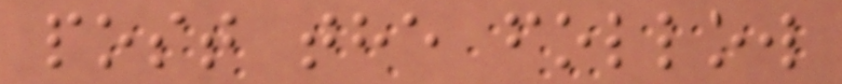post the follow
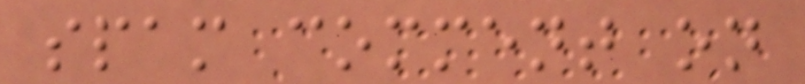spam comment on
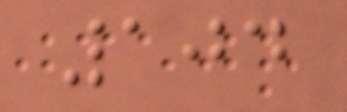104
